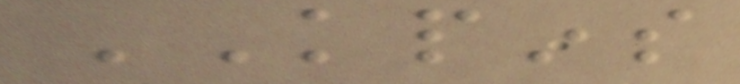KPINS
